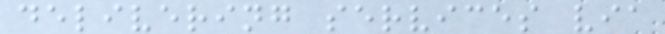delivering services via
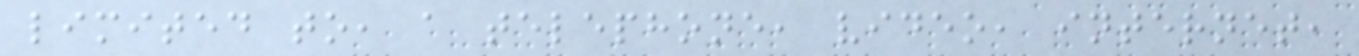limited to, a telephone, video, internet,
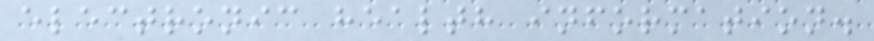electronic health information.
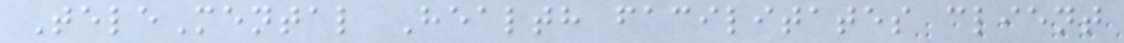TeleMental Health facilitates client
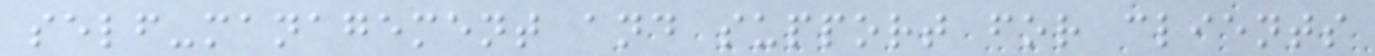self-management and support for clients
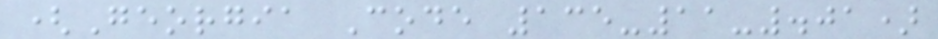(Georgia Code 135-11-.01)
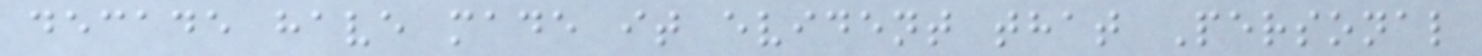decade have made it evident that Personal
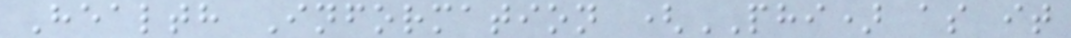Health Information (PHI) as it
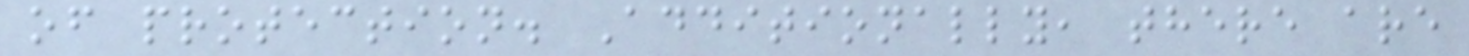of protection. Additionally, there are
